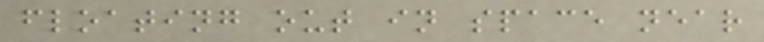floating out in space near
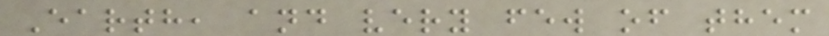Earth, and very few of them
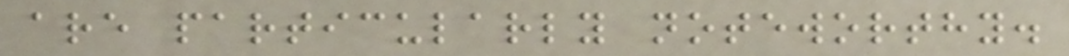are particularly noteworthy.
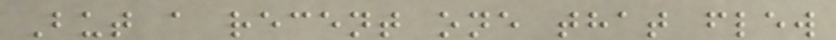But a recent one that flew
